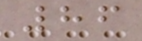86
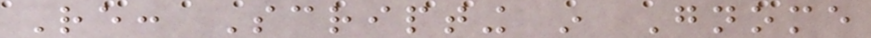Re: Scripting in Gnome
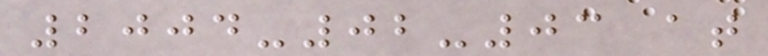2004-02-03 at
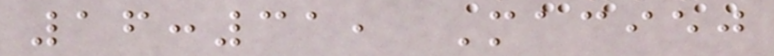16:31, Maciej
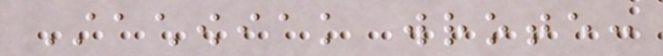Stachowiak wrote:
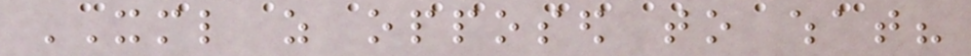XML as opposed to what?
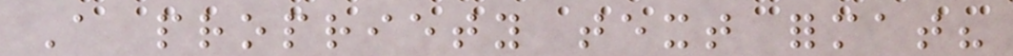A propriety text format?
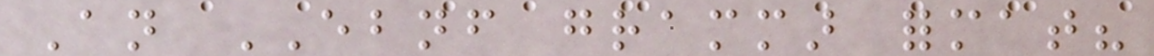An EBNF grammar format?
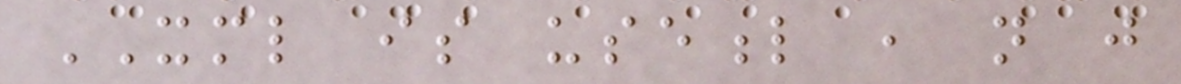XML is useful , not just
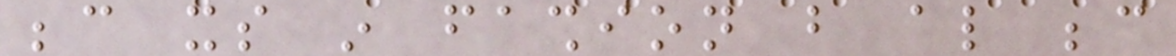because its in fashion but also because
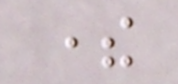there
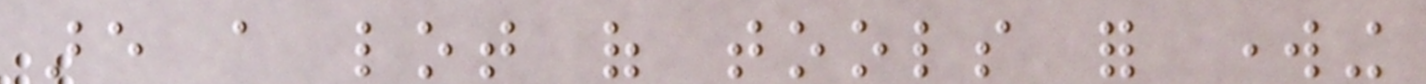are a lot of tools for working
